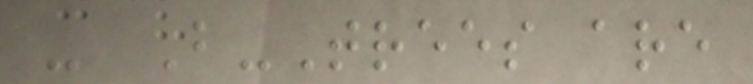- B-Trees are
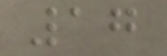17
